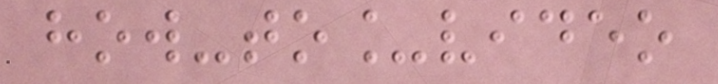how-to_video
